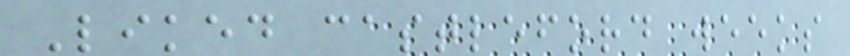Liked castleford weeks
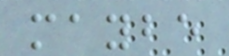maybe
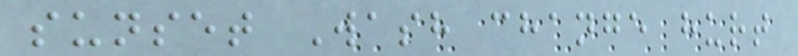sunset Wash change hurt
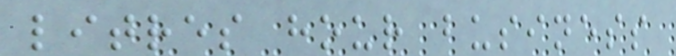litres hour business
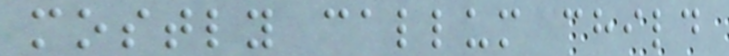mostly callum child
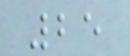25
